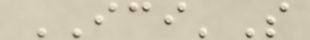ICI'S
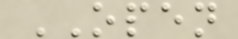OPEN
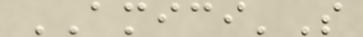AMICI'S
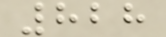828
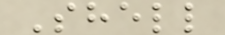Shell
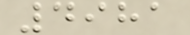4981
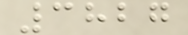3827
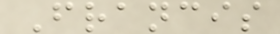Francis
